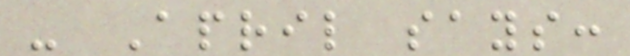- April says:
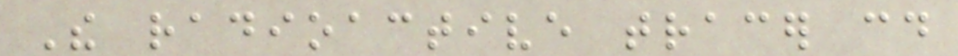The radioactive tracer could
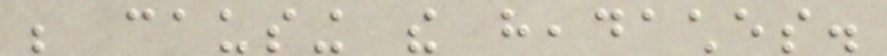be causing the headaches.
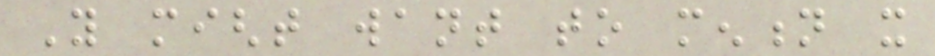You might want to mention it
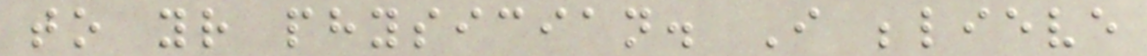to your physician. I believe
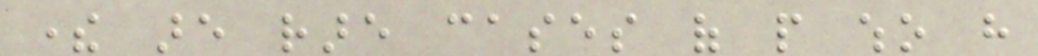there are rare cases of people who have
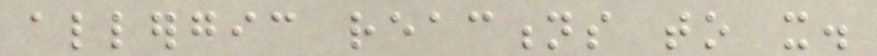allergic reactions to it.
